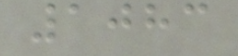1083
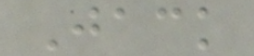Jack
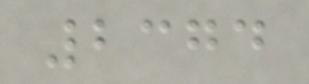2374
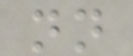nn
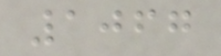1067
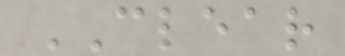CLEAR
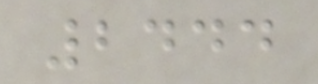2444
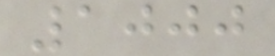1000
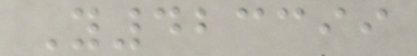Y423399
